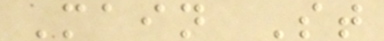Main St
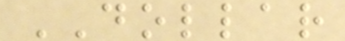DOLLAR
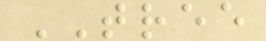TREE
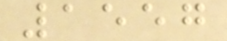1557
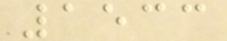1533
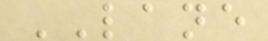LANE
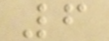6
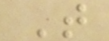T
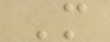M
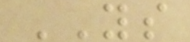YS
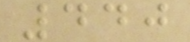440
